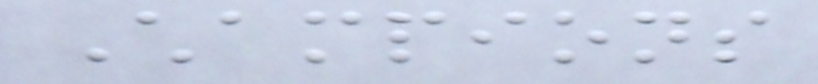Champions
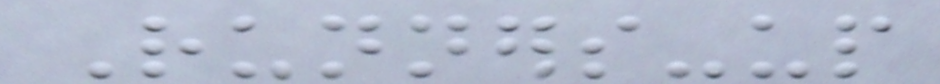Runners-up
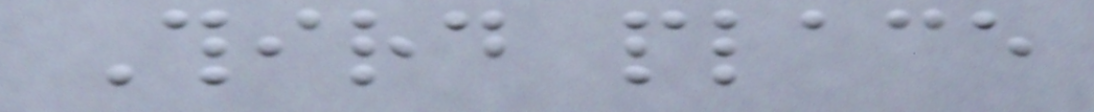Third place
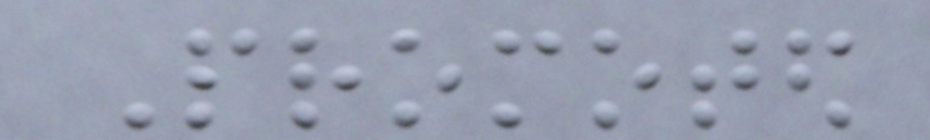Promoted
